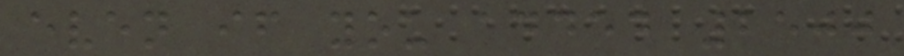even if you added 2500
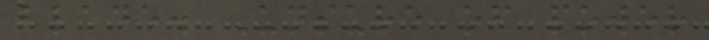blade. Unsure of power
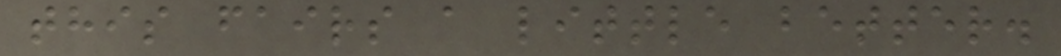this fairs a little better.
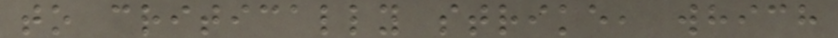to critically strike, which
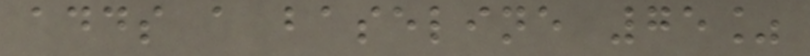adds a baseline 75%
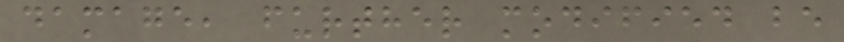damage, further modified be
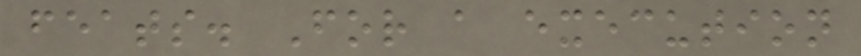feats. For a execution
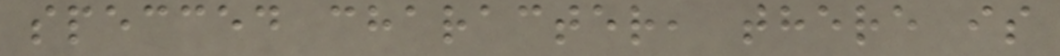specced character, there is
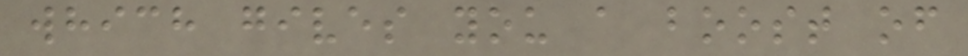which gives you a boost of
